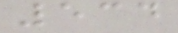534
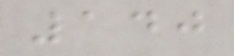140
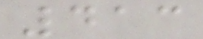413
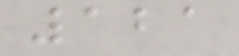121
